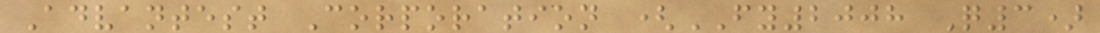Advantest Corporation (FY2008 Q3)
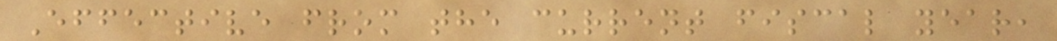Effective from the current fiscal year,
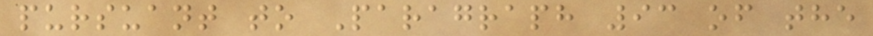pursuant to Paragraph 93 of the
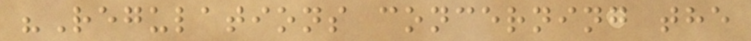"Regulations concerning the
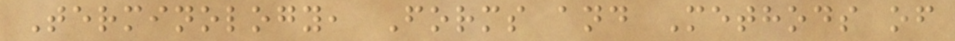Terminology, Forms and Methods of
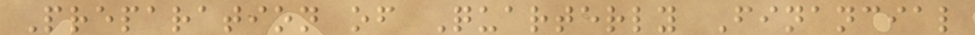Preparation of Quarterly Financial
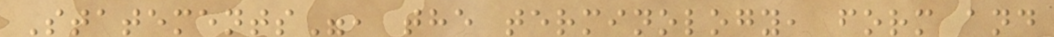Statements", the terminology, form and
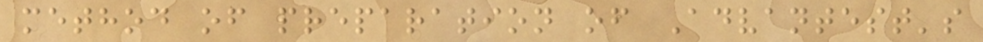method of preparation of Advantest's
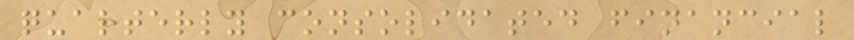quarterly consolidated financial
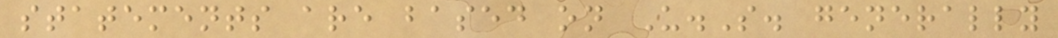statements are based on U.S. generally
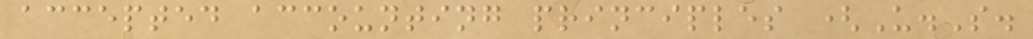accepted accounting principles (U.S.
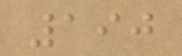190
